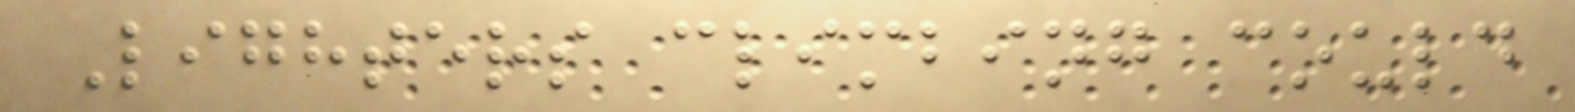Lighters climbing could
